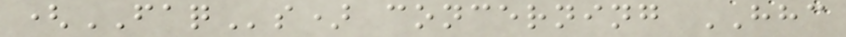(FAQs) concerning HHC
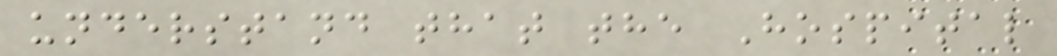understand that the Hospital
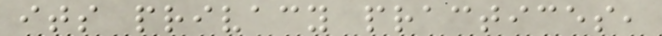its privacy practices,
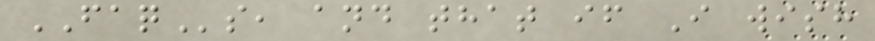FAQs, and that if I wish
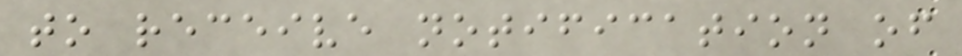to receive notification of
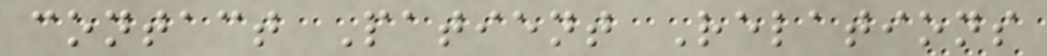contact Patient Relations
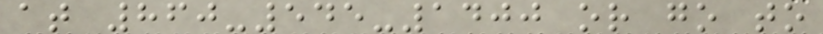at 860-545-1400 or go to
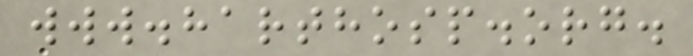www.harthosp.org.
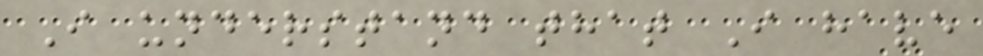I understand that I have
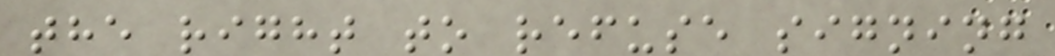the right to refuse signing
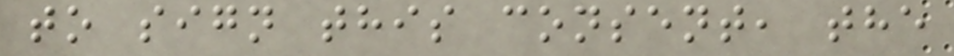to sign this consent, the
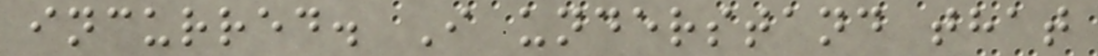incurred. I understand that
